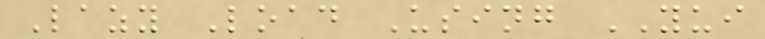Lazy Load Using YUI
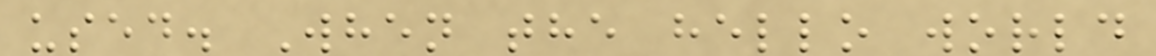used. When the hello world
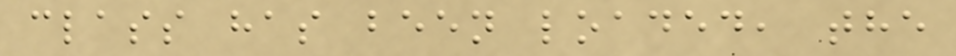class has been loaded, the
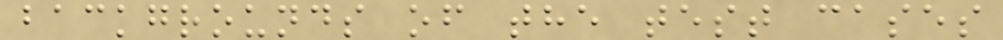backgrounds of the test cases
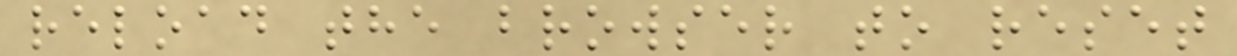reload the browser to reset
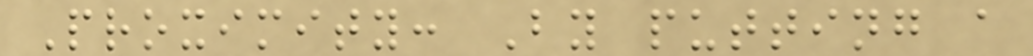Proximity: By putting a
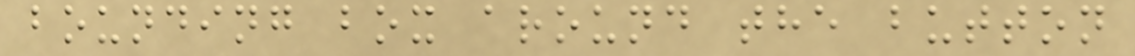bounding box around the button
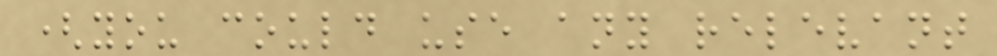(you could use any relevant
